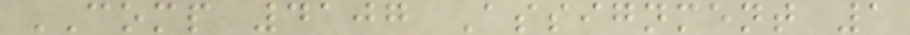COMP 4107 Assignment 1
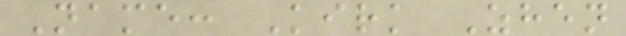Name: Kirk Zhen
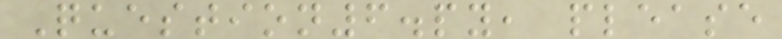Question6.py, please
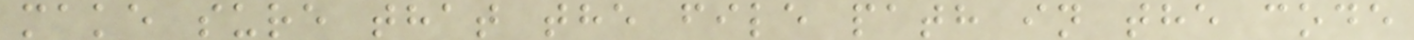make sure that the file path in the code
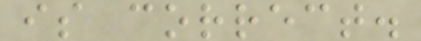is correct.
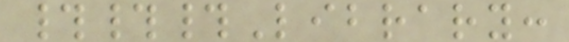###Library:
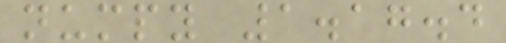numpy 1.17.4
